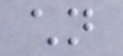children
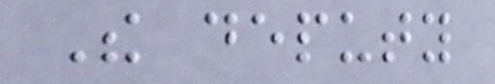The deputy
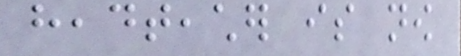headteacher is now
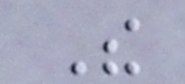The
